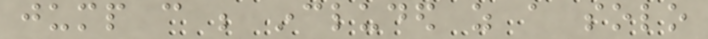jump can be included as a solo
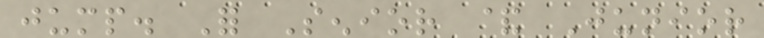jump. For Senior & Junior
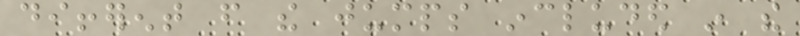different from the jumps included in the
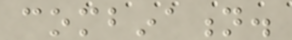combination.
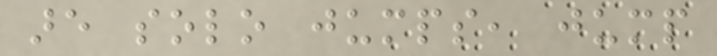are solo jumps, jump
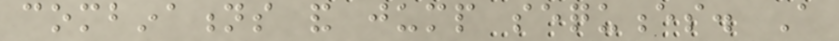combinations and jump sequences. A
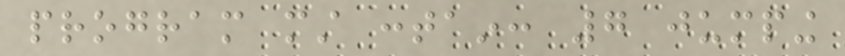program must contain: 7 jumping
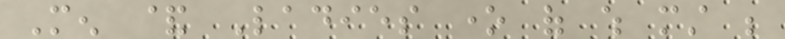Men & Ladies one of which must be
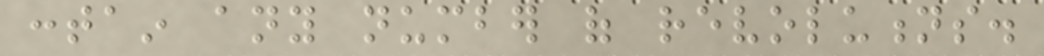contain any number of revolutions.
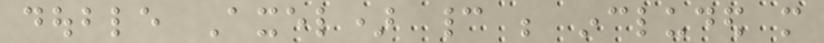double Axel) cannot be included more
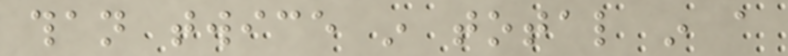than twice in total in a
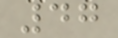47
